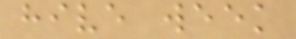hive week
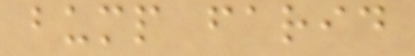bump farid
